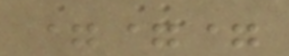===
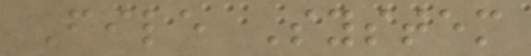File System
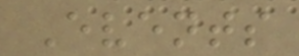Events
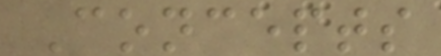Concepts
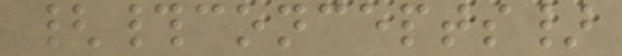{#concepts}
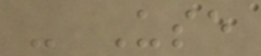- Use
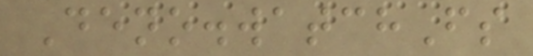Deno.watchFs
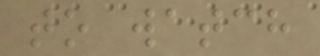to watch
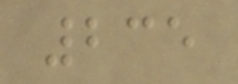235
